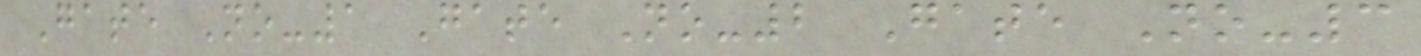Gate No-1 Gate No-2 Gate No-3
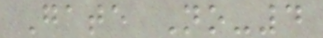Gate No-4
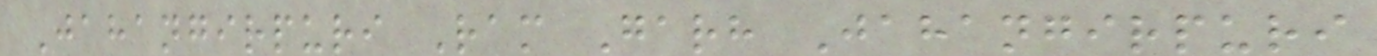Jahangirpuri Ram Garh Jahangirpuri
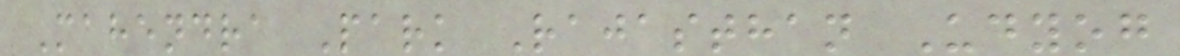Mahendra Park Rajasthan Udyog
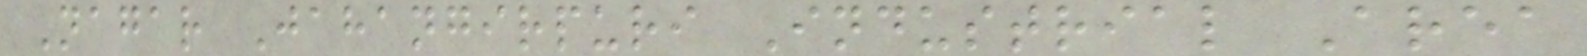Nagar Jahangirpuri Industrial Area
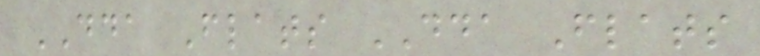DDA Flats DDA Flats
